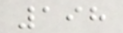198
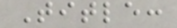Title:
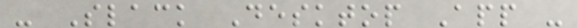- Slack Desktop App -
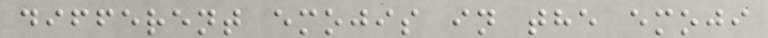different emojis in the emoji
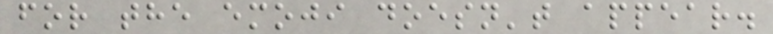for the emoji doesn't appear.
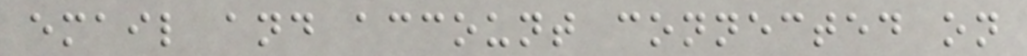email and account connected on
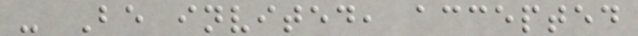- Be invited, accepted
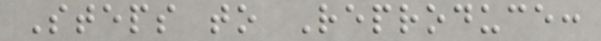Steps to Reproduce:
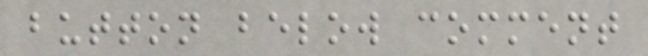button below comment
